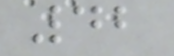42
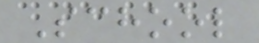School
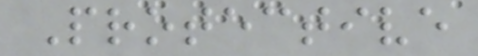Protective
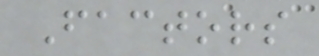Factors
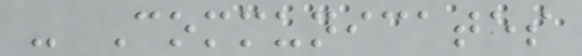- Communicates
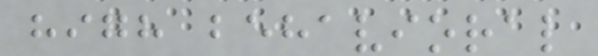high behavioral
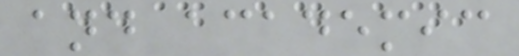and academic
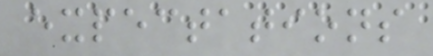expectations
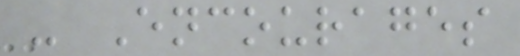- Encourages
